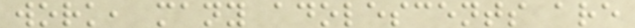work, many adolescents are
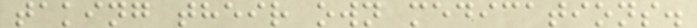taking their own medications.
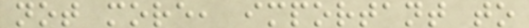not more, important to
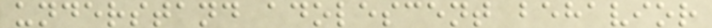understand adolescent behavior
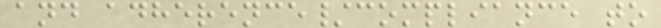and adherence/compliance to
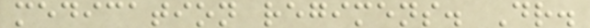medication regimens. Dr.
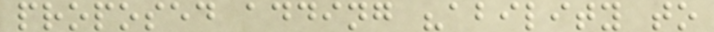proposed adding "ability to
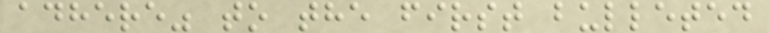adhere" to the first bulleted
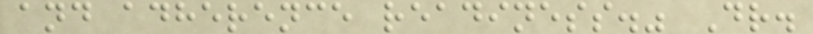and adherence readiness." Dr.
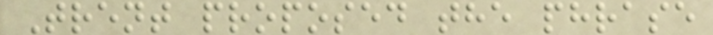Trent proposed the phrase
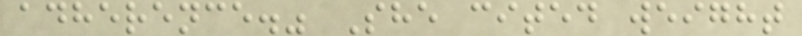adherence." She cited weight
